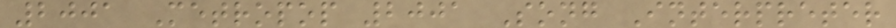2001 Metropop 2001 Song Interpreter
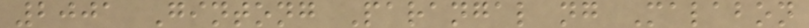2001 Gintong Parangal ng Malabon
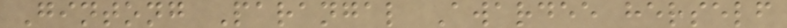Gintong Parangal Awardee herself
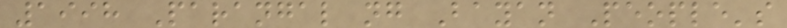1998 Parangal ng Bayan People's
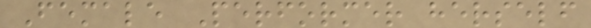Female Performer herself
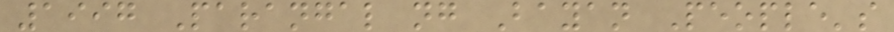1997 Parangal ng Bayan People's
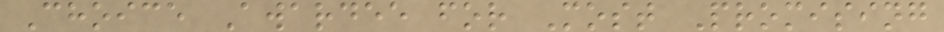Choice Awardee for Most Promising
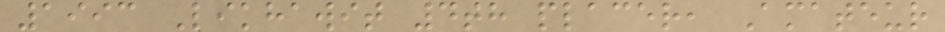1993 Likhawit 4th placer, Amateur
